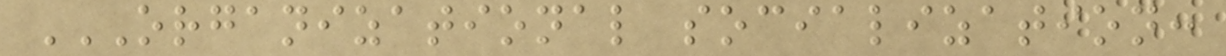ORGANIZATIONAL SOCIALIZATION:
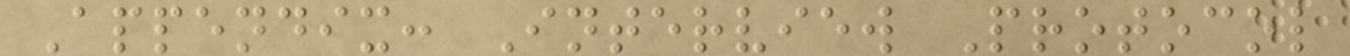Appendix: Interview Protocol
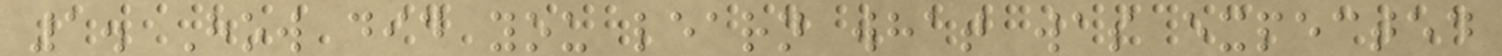1. How did you learn what was expected
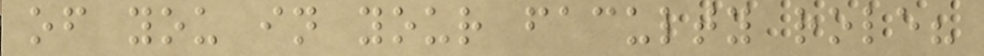of you in your faculty role?
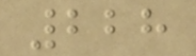228
